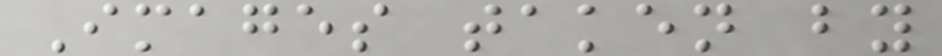Images taken by
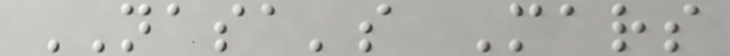NASA's Mars
